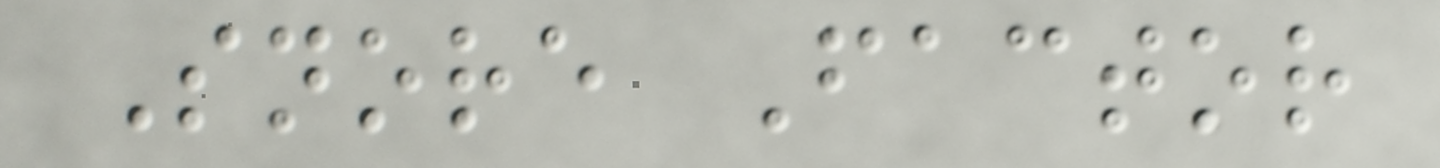Snore Factor
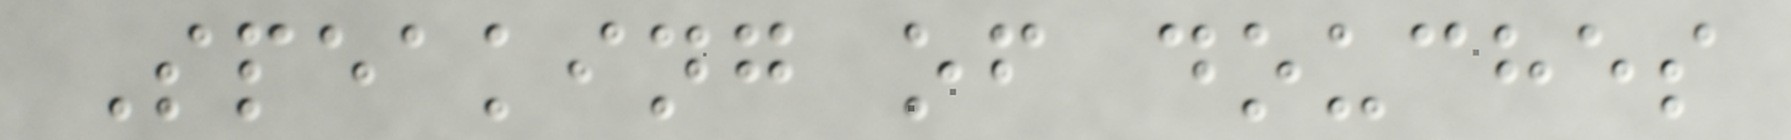Speaking of douches
